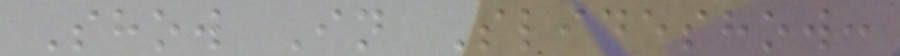Show In Slideshow:
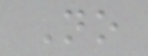No
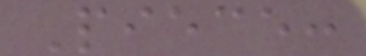Piece:
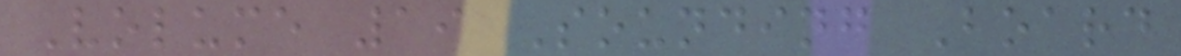Volume 19 Sounding Board
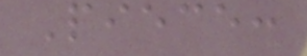Piece:
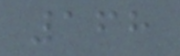168
